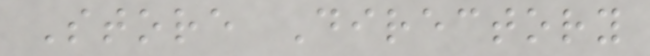Store Directory
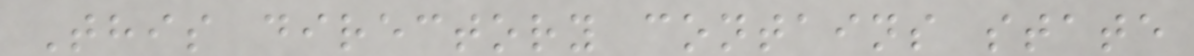This directory contains state
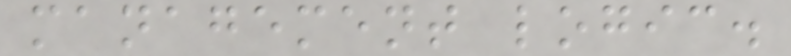management logic.
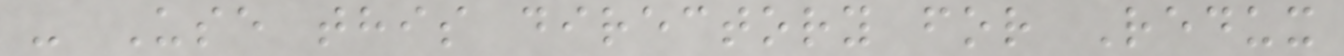- Use this directory for Redux
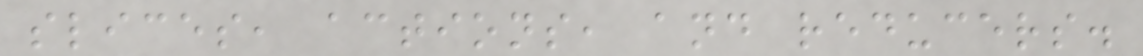slices, actions, and reducers.
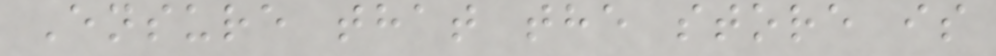Ensure that the store is
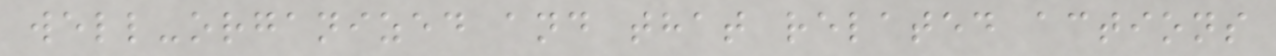well-organized and that related actions
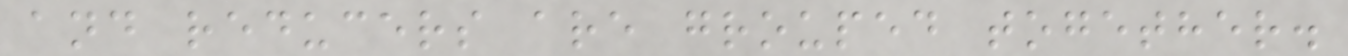and reducers are grouped together.
